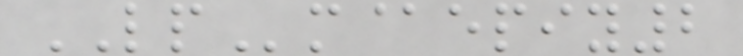LPm@epiy2
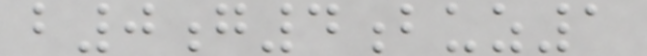b0g4buz1
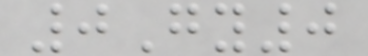0Gy0
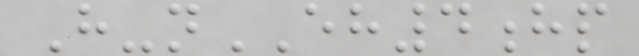H-nEH4hp
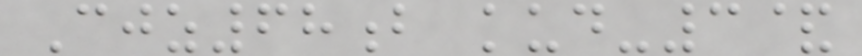Cjz68b kud-3&
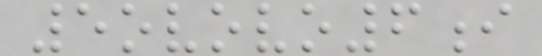5ovovo6i
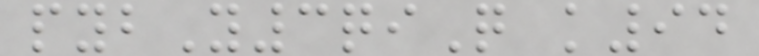pybY3qiQ k94
